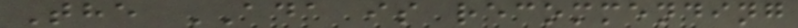The ADA is recommending
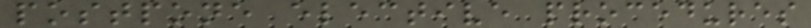postpone elective procedures
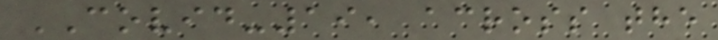COVID-19, across the
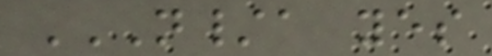N/A YES
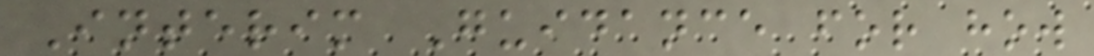Interim Guidance for how
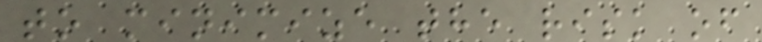to minimize the risk of
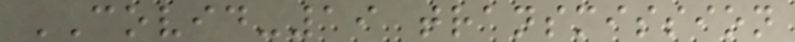COVID-19 transmission
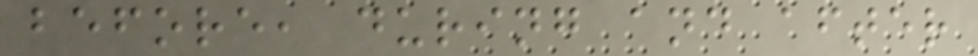before, during and after
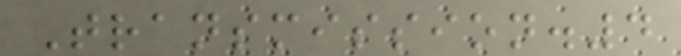Transmission.4
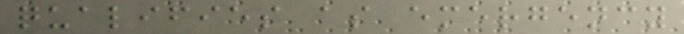qualifies as emergency
